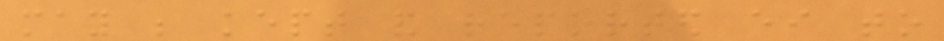may be kept and reported either to
